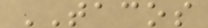TACOS
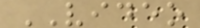VIDEO
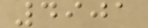4901
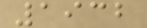1932
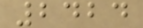2424
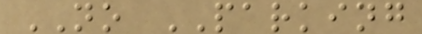NO PARKING
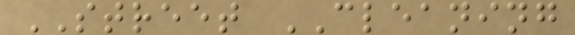STREET CLEANING
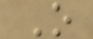O
